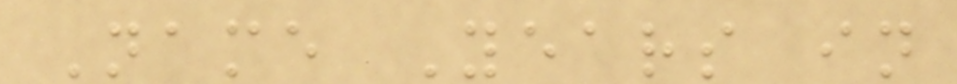Name Years in
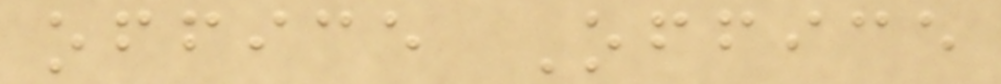office Office
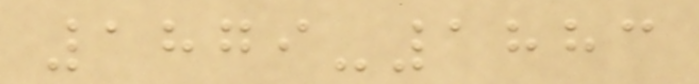1879-1883
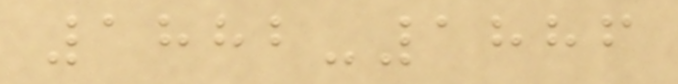1882-1886
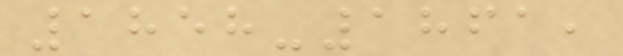1858-1861,
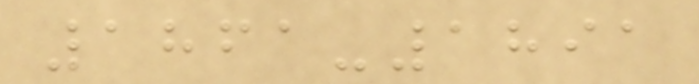1861-1891
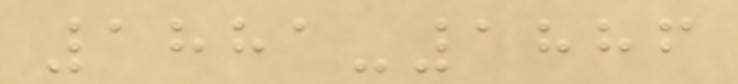1881-1886
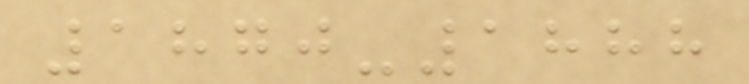1870-1888
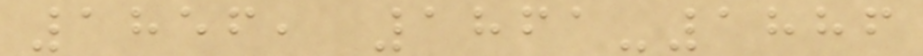1856, 1861-1886
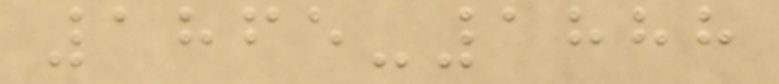1865-1888
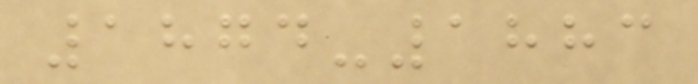1874-1883
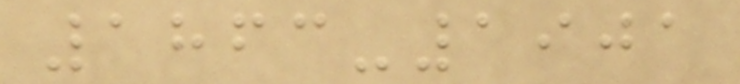1863-1901
